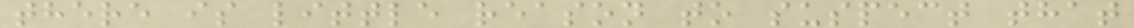there is little reason to suspect that
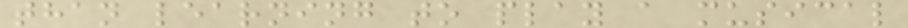than learning to play a musical
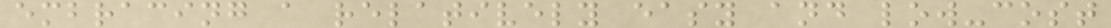embracing a relatively easy and low-cost
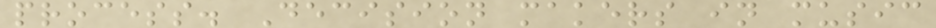process. Decision makers in music
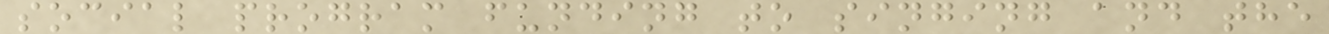social program funding to singing and the
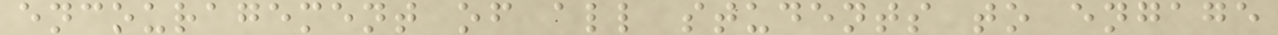encouragement of all students to engage
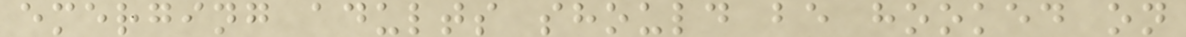emerging adults should be hooked on
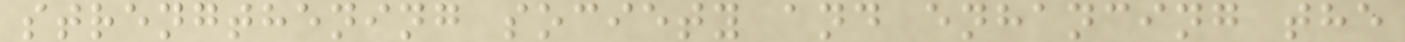strengthening society and enhancing the
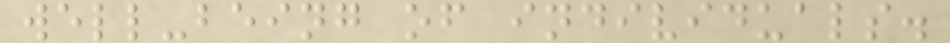well-being of individuals.
